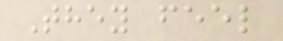They feel
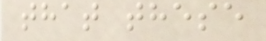that these
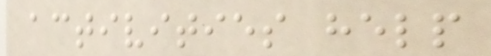activities help
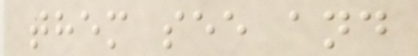them see and
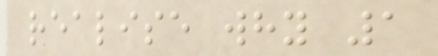realise why 1
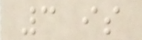3 is
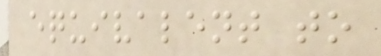equivalent to
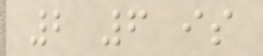2 6 is
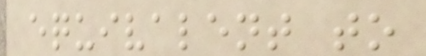equivalent to
